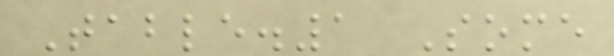Table.1 Some
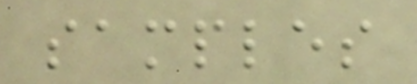samples
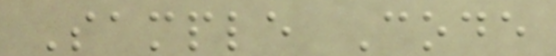Sample Code
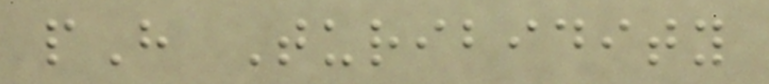pH Turibidity
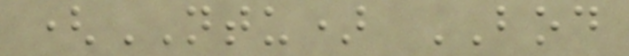(NTU) BOD
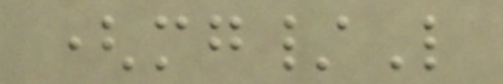(mg/L
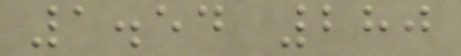1.54 280
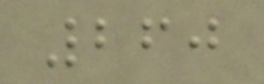260
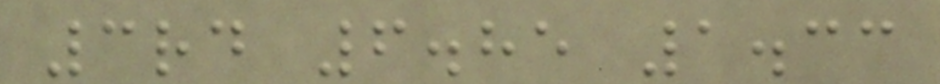3rd 6.85 1.33
